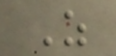As
